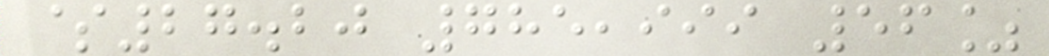$27.20 785,999 56%
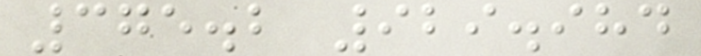375.2 929.984
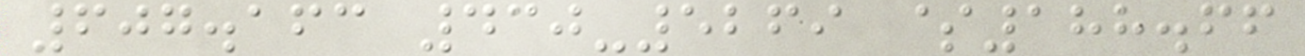607.163 430-5269 $188.66
